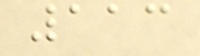113
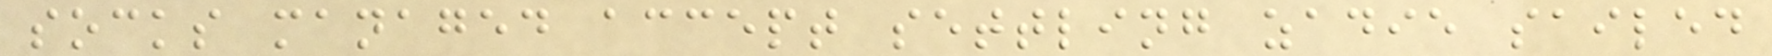socks managed accept settling zadie sailed
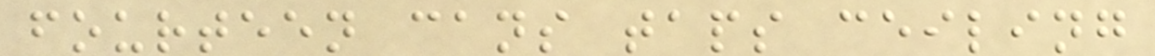fourteen cans taps ceiling
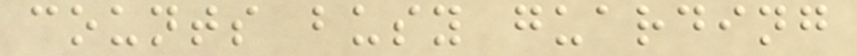counts busy guarding
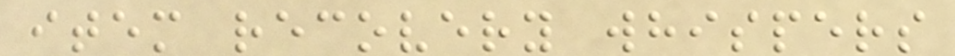item recovery whispers
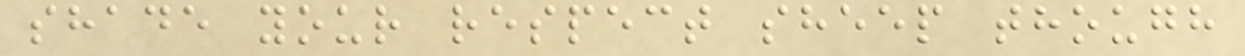shade your respect sheep though
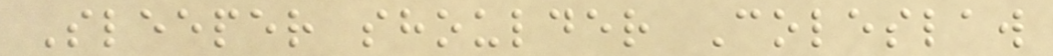Sleeper shoulder Coleslaw
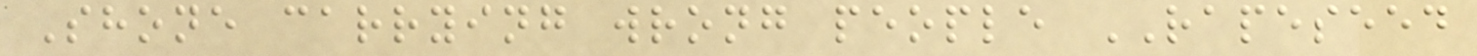Shone carrying wrong people RAPESEED
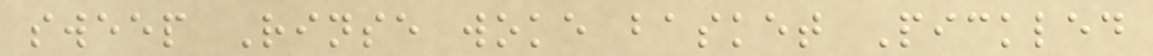sweep Rinse woke basket Pickled
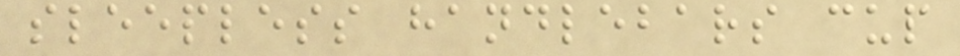sleepless handlebars cup
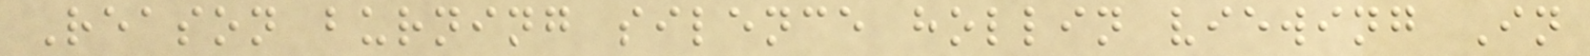Reason burning silence hollin viewing In
